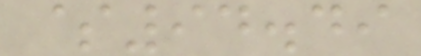$94.49
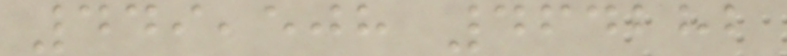449,508 464282
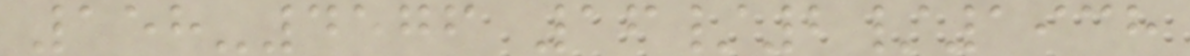158-4576 16/2/1938
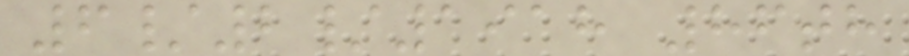6/2/1918 86th
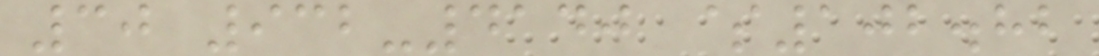30 932-4140 $102.82
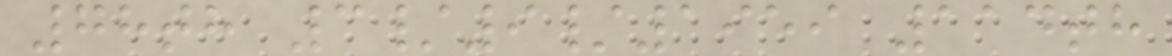78th 3/9/1959 114th
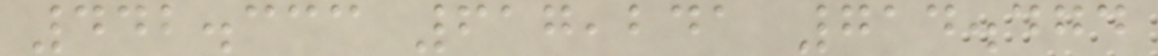442.333 617,241 714.474
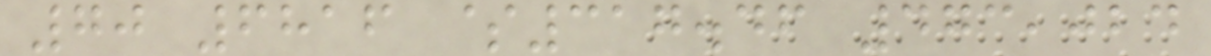70 6816 $317.46 473,024
